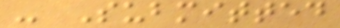- Submitted
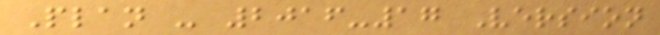Plan - 2016-17 Version
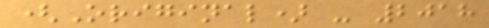(Original) - 2018
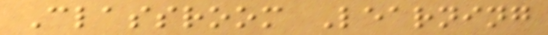Classroom Learning
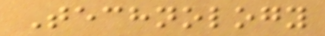Technology
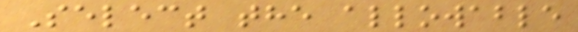Select the allowable
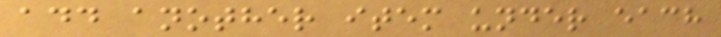add another item under each
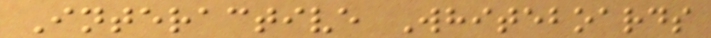Interactive Whiteboards
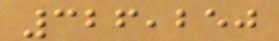326,250
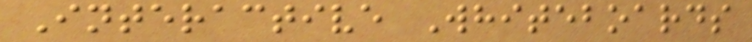Interactive Whiteboards
